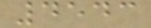4543
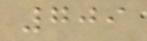709
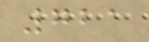721
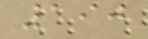190
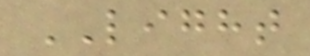LIGHT
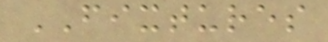FIXTURES
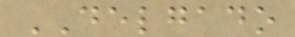DELGADO
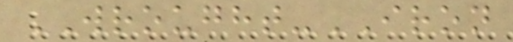WROUGHT-IRON
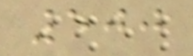500
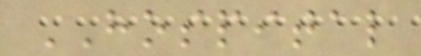HOSPITAL
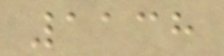1138
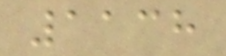1138
